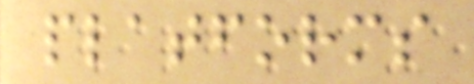platforms
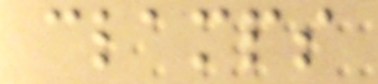clamps
